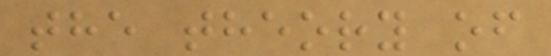the theory of
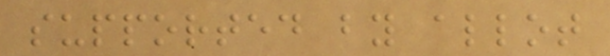supported by allot
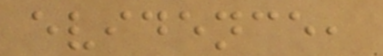evidence,
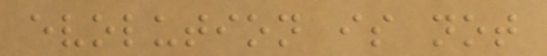evolution is not
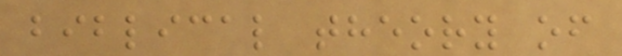biblical theory of
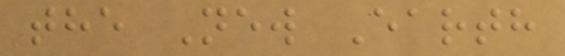the New Earth
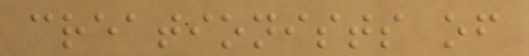creationists of
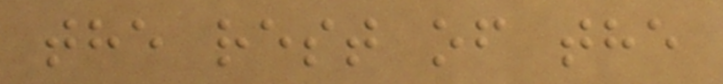the rest of the
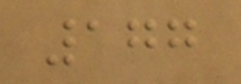177
